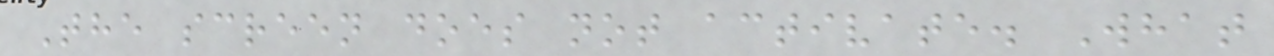The screen does not activate. What
